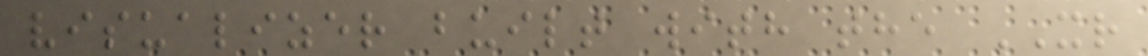visualizer built with the XR
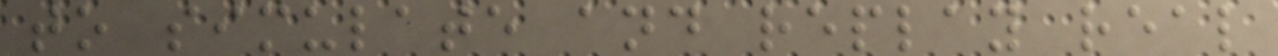to simulate and replay real
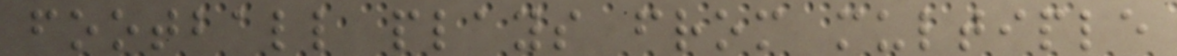football plays from multiple
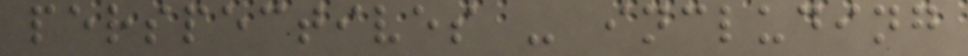perspectives - including
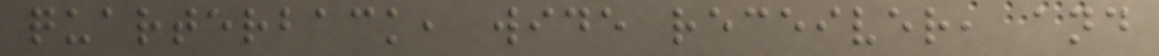quarterback, wide receiver, and
